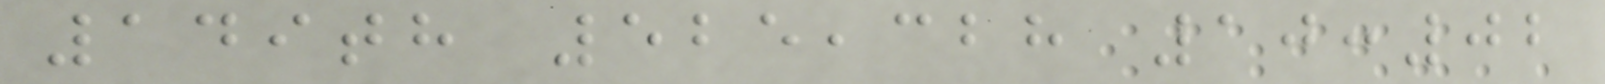149th 525,328 10:02
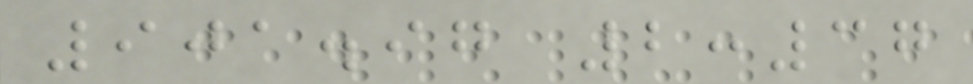901.97 2:37
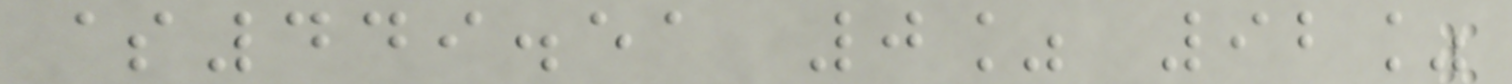$449.51 0% 92%
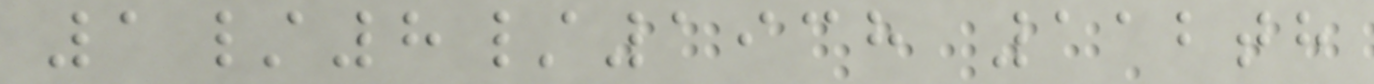1/8/1938 112th
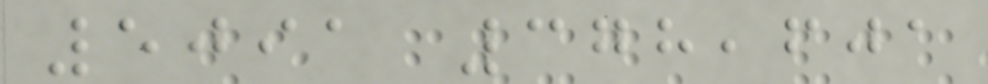5091 378,601
